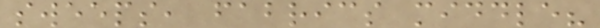sweeps, fabrics middle?
